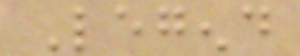Legend
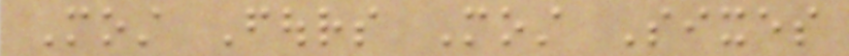Most Fours Most Sixes
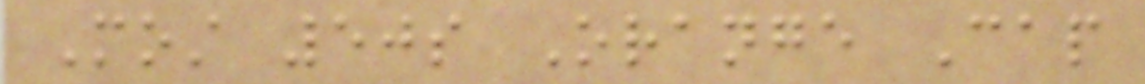Most 50s Orange Cap
